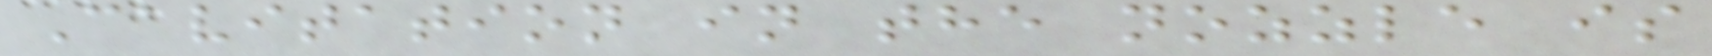Cavitation in the nozzle is
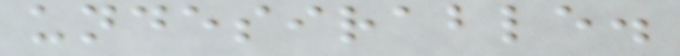undesirable.
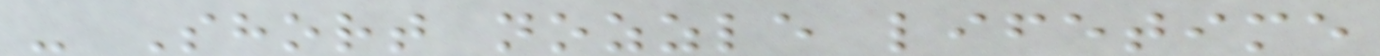- Short nozzle lifetime
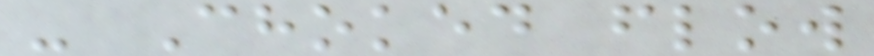- Choked flow
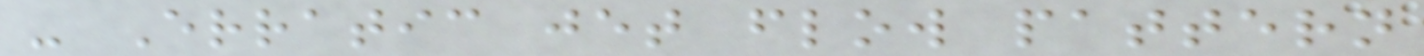- Erratic jet flow pattern
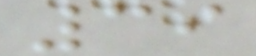39
